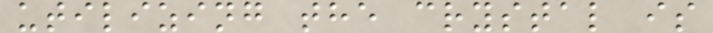utilizing the crystal is
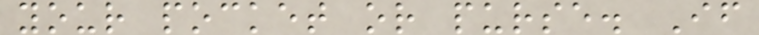your pocket or purse. If
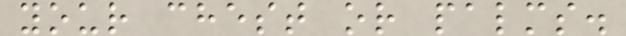your chest or palms.
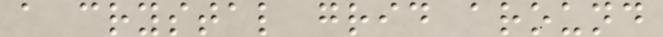a crystal grid around
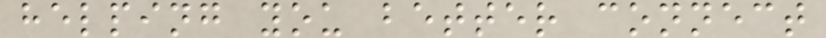helping you better connect
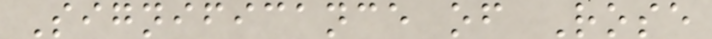Significance of Rose
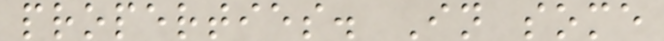properties. In some
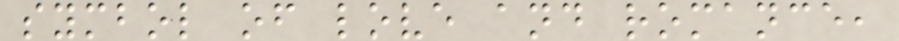symbol of love and romance,
